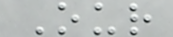Our
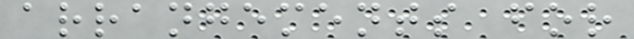arrangements for
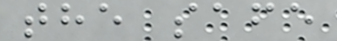the safe
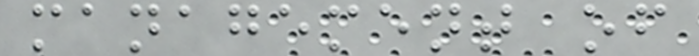management of
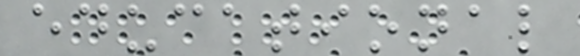educational
